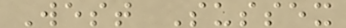West Sussex
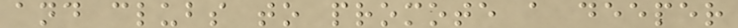and clubs to promote a deeper
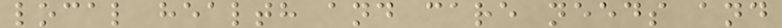local health and care needs and
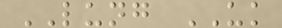LUNG UK
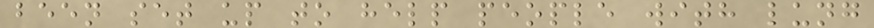been set up to help people with lung
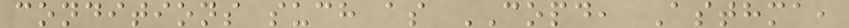conditions such as COPD, Asthma,
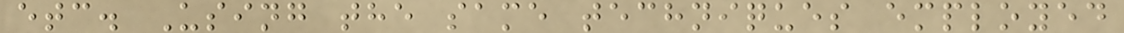etc. Using the same techniques employed
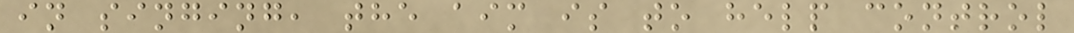in singing, the aim is to help control
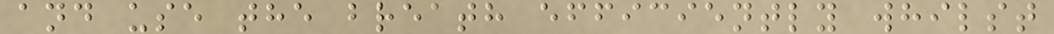and use the breath efficiently whilst
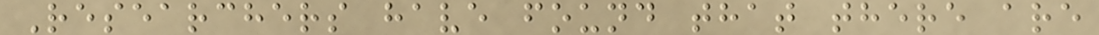Researchers have found that there are
